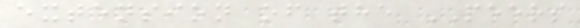extension of the PEERS
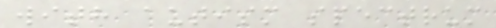with autism spectrum
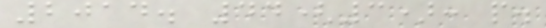2014. 44(3): p.
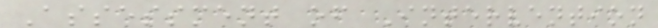Assessment of Intervention
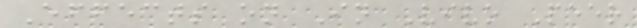Effects on In Vivo Peer
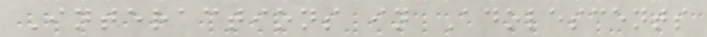Interactions in Adolescents
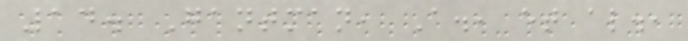14. Gantman, A., et al.,
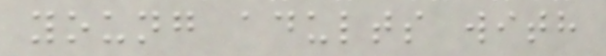young adults with
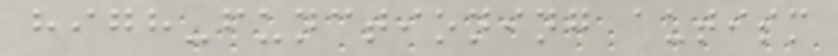high-functioning autism
